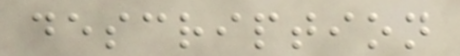description
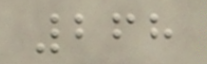268
